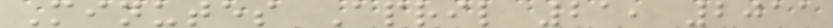Minutes April 21, 2011
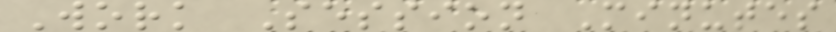Work Session Minutes
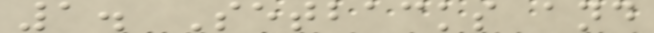1. Setbacks and
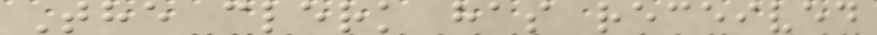The clerk has received
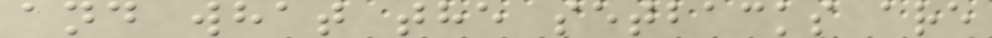and what the setbacks are
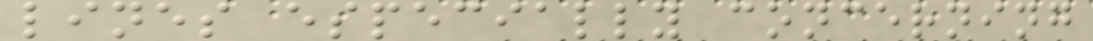lines especially concerning
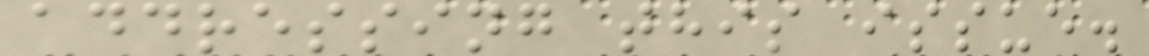addressing this issue.
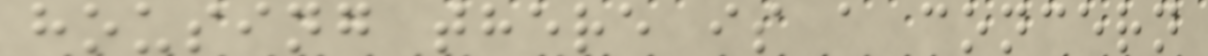housing there is a concern
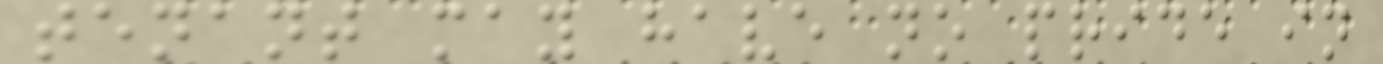tenant may have no pride in
